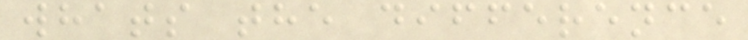whats the difference
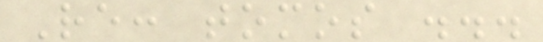Re: tomos ...
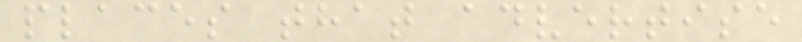places that advertise
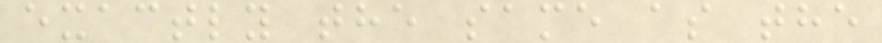exactly the same as the
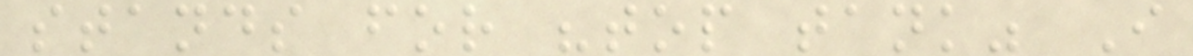stands for "top tank" I
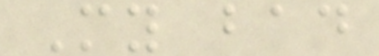My bad
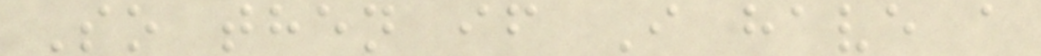So then if I have a
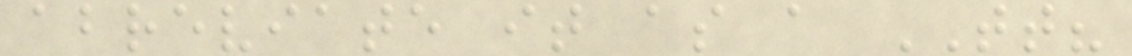abreviate it as a TT?
